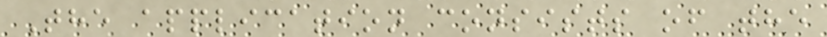The application consists of the
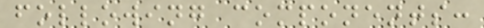following components:
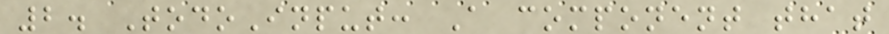2. TodoInput: A component that
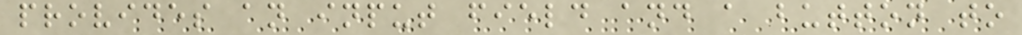provides an input field and a button to
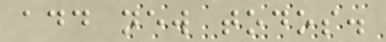add new todos.
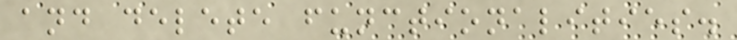and delete functionalities.
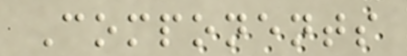Components
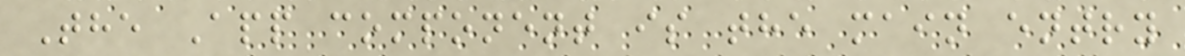The App component is the main entry
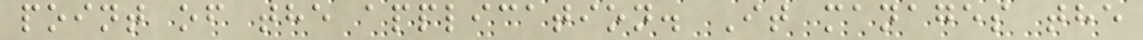point of the application. It manages the
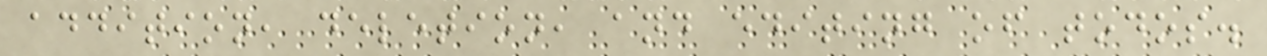addition, deletion, and editing of todos.
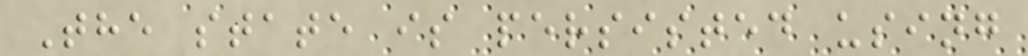The state is persisted using
